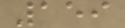159
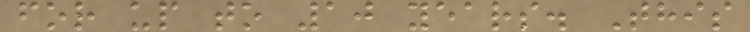for up to 10 years. This
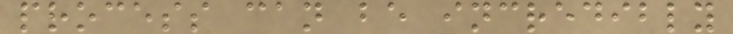process can be incredibly
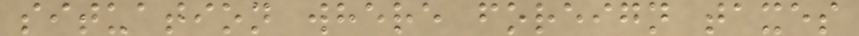situation where foreign taxes
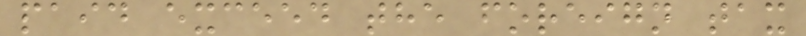paid exceed the foreign tax
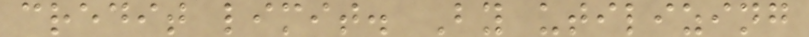credit limit. By utilizing
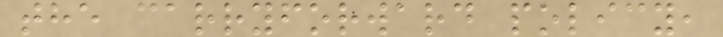the carryforward policy,
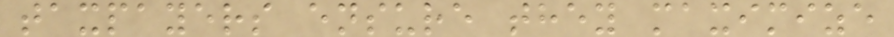taxpayers ensure they maximize
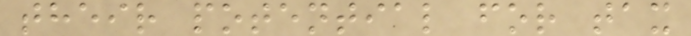their potential for tax
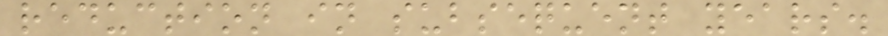reduction in subsequent years.
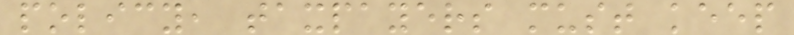policy, taxpayers must keep
